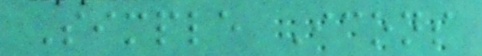Simple Icons
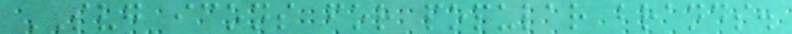SVG icons for popular brands.
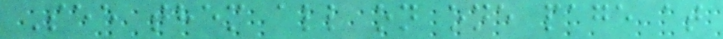See them all on one page at
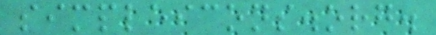simpleicons.org.
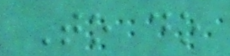To do
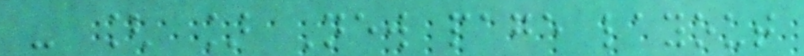- [ ] New page layout
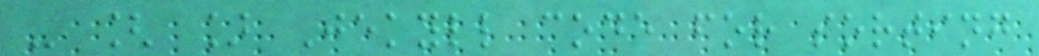- [ ] Jekyll code for sorting
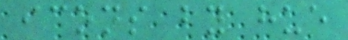icons by hue
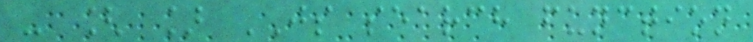- [ ] JS search function
